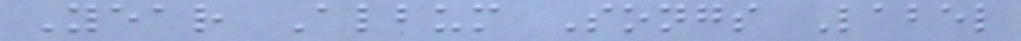Year Album Songs Label
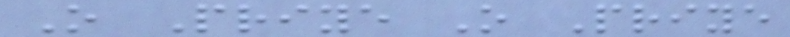O Priye O Priye
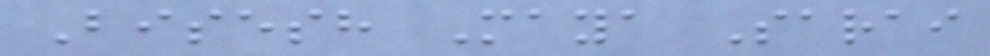Bisesh Maya Sarai
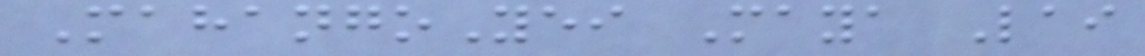MahangoYei Maya Lai
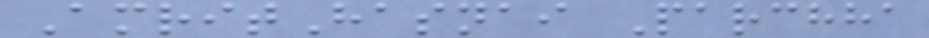AmritHasnai Parchha
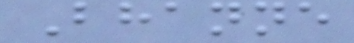Bhanne
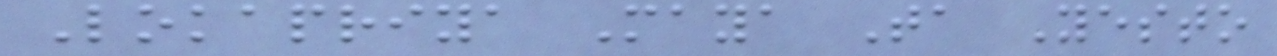Lokapriya Maya Ta Yesto
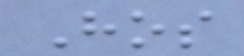Hos
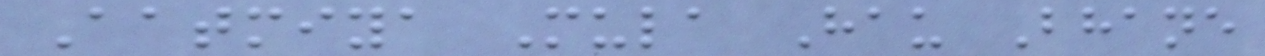Aatmiya Mula Hau Bhane
